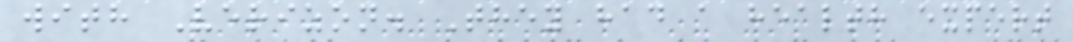with Verizon. They had a health expert
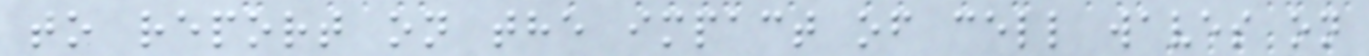to report on the impact of cell waves on
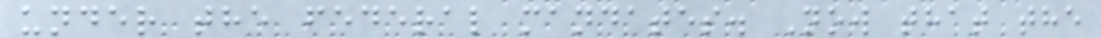under the federal mandates. Now that the
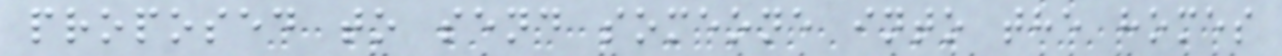proposed to send someone into the homes
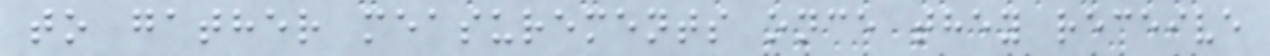to gather measurements once they receive
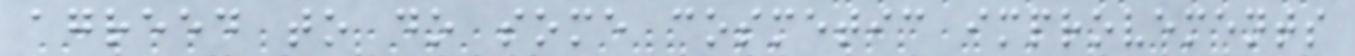agreed to do some cosmetic improvements
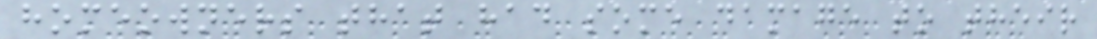homeowners that had some damage to their
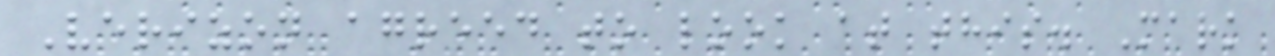Verizon agreed to look at this. Mark
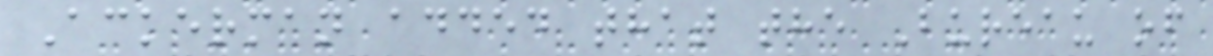Ackerman added that the Bureau of
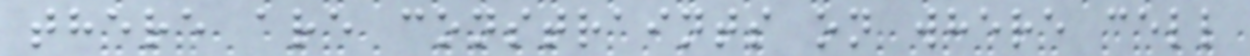there are constraints on where cell
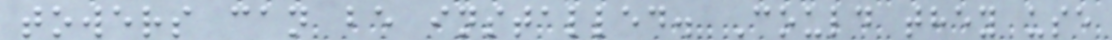towers can be installed. Could they use
